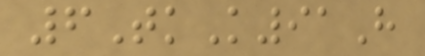6TkK91H
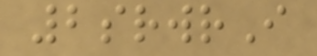2srwrI
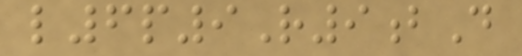l6p9R9bD
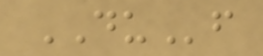DUf
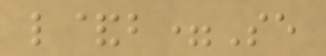l&b=Se
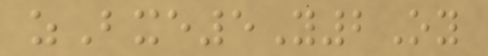zBxe5Y2Oy
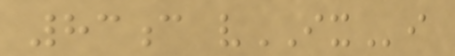83c vIXi
